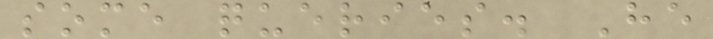some queries. He
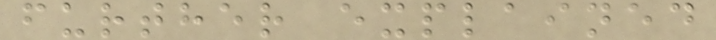further explained
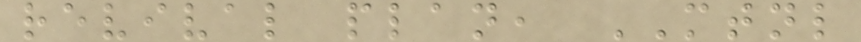revival plan, MTNL
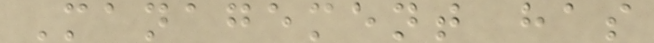Management has
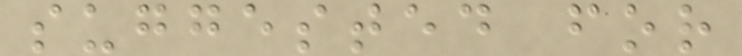suggested for
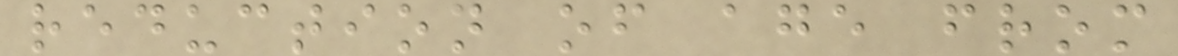reduction of age from
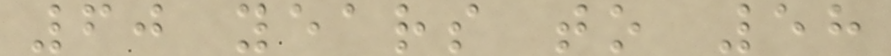60 years to 58
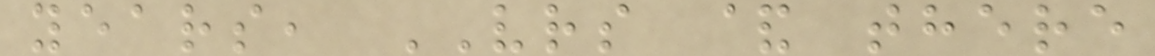years, VRS & there
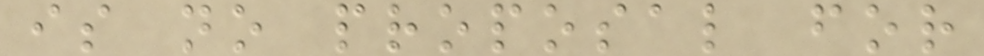is no proposal for
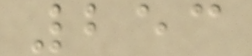253
